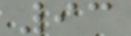93
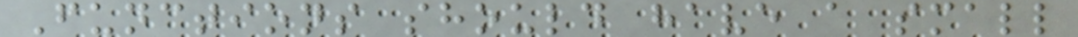Functions should have a small
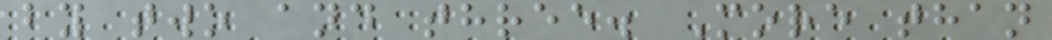by two and three. More than
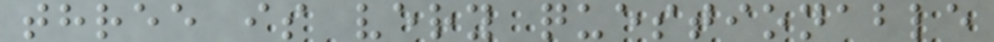three is very questionable
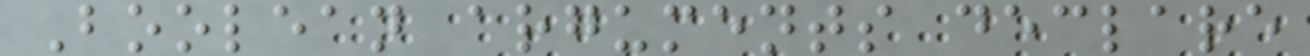Boolean arguments declare
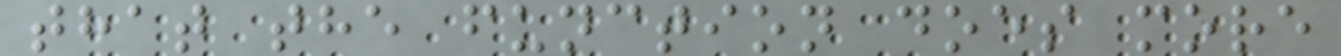that the function does more
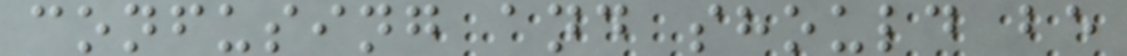confusing and should be
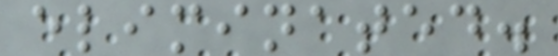eliminated.
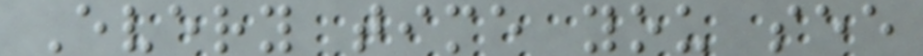Every time you see
